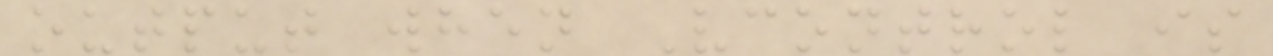output when Vcontrol is
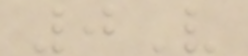0V
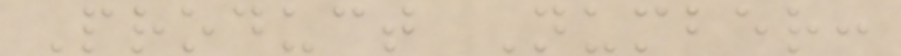Product Number:
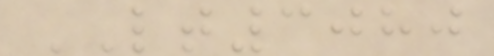LT3080
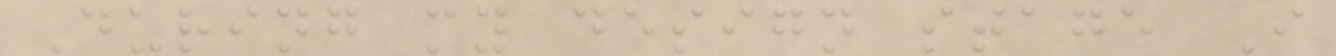During my design stage I
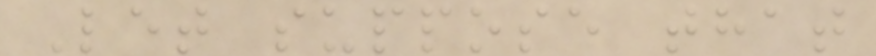Let suppose that
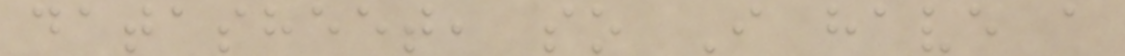datasheet, so I have a
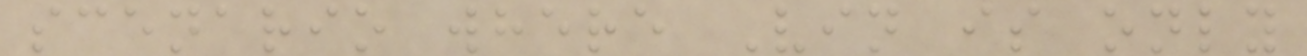scenario where Vin is only
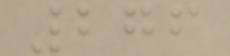276
